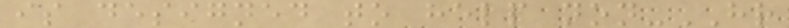is designed to help non-HR
